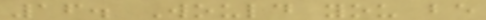16. Would you be
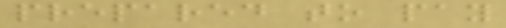prepared to pay
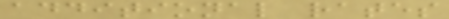additional rates
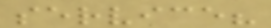service?
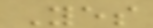Yes
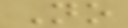No
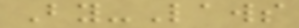By-Laws
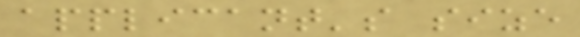applicant's size
